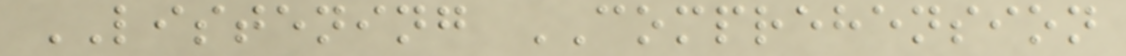LISTENING COMPREHENSION
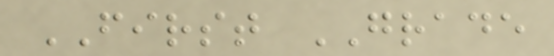FIRST GRADE
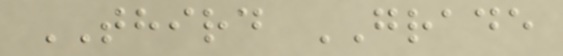THIRD GRADE
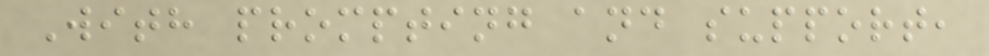With prompting and support,
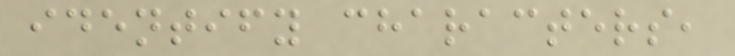identify characters,
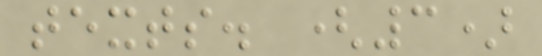texts. (3)
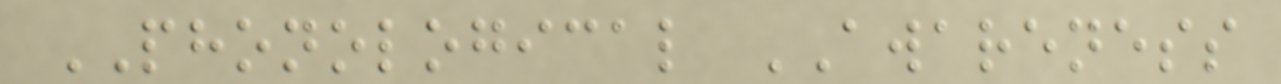PHONOLOGICAL AWARENESS
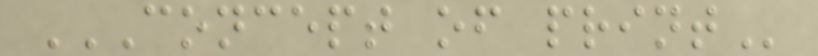CONCEPT OF PRINT
